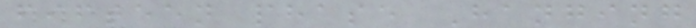fifteen phase Hanging
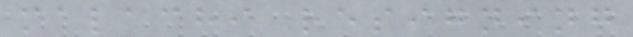malachi resigning
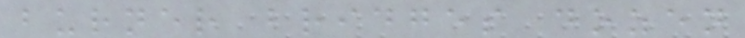burner bridges dozen
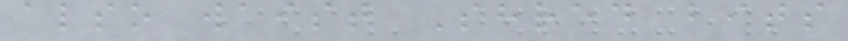also waist Shred bits
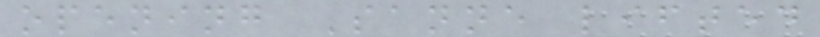opening Sanne lifted
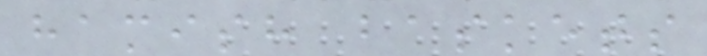hamish baskets
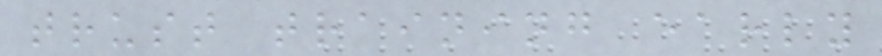trust training early
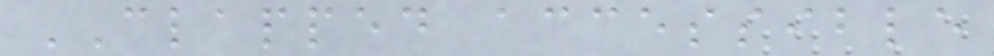CLAPPED accessible
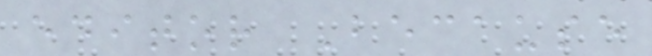editor Because
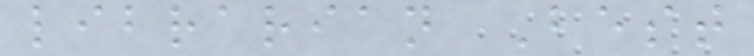librarian Best
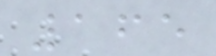165
